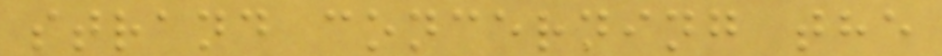strand concerning the
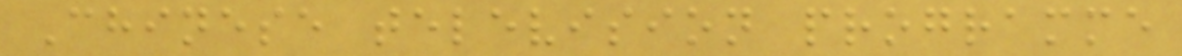Chinese television programme
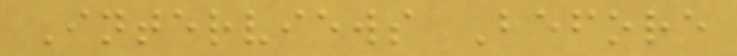Interviews Before
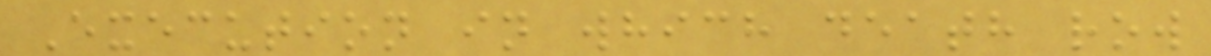Execution in which death row
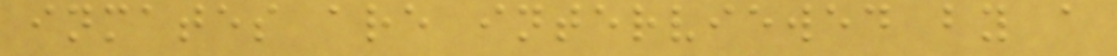inmates are interviewed by a
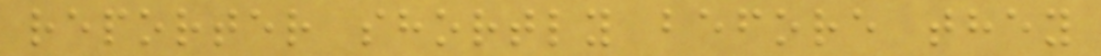reporter shortly before they
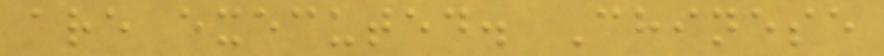are executed. Chinese
